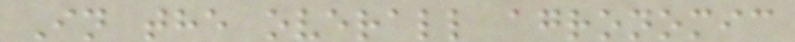In the overall agronomic
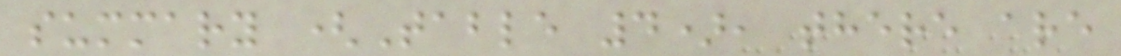summary (Table 4), there are
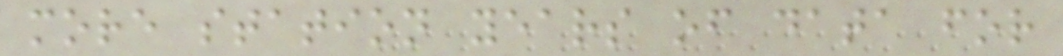more station years of data for
